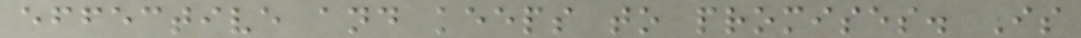effective and keeps to promises. Is
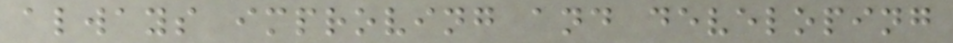always improving and developing
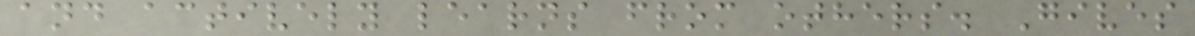and actively learns from others. Gives
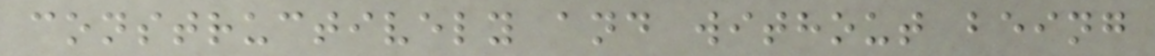constructively and without being
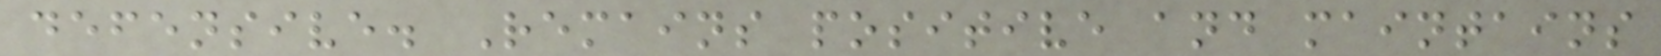defensive. Remains positive and maintains
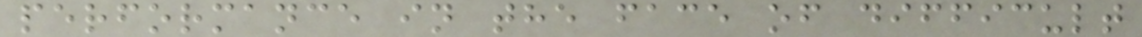performance in the face of difficult
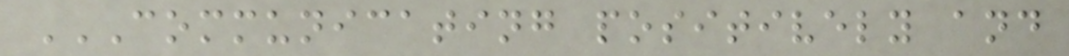COMMUNICATING POSITIVELY AND
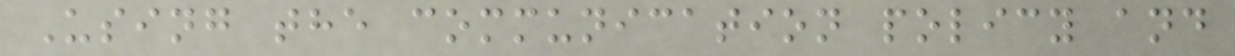Using the communication policy and
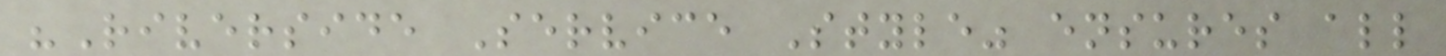"Riverside Service Style" ensures all
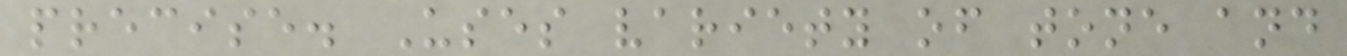precise. Uses variety of tone and
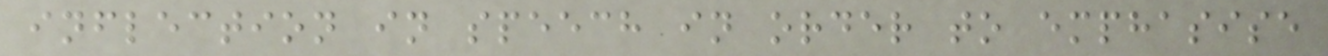inflection in speech in order to emphasise
